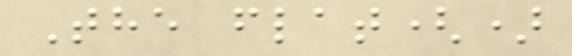The flat()
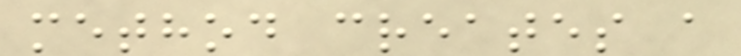method creates a
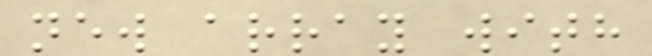new array with
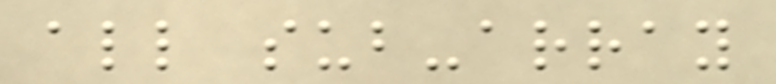all sub-array
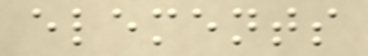elements
